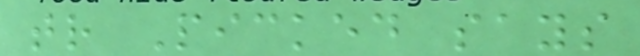tr Picked says
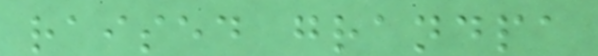raised grandpa
